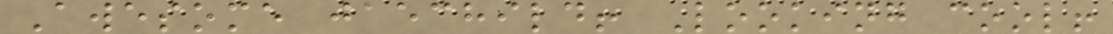Awesome jaechild! Looking cool!
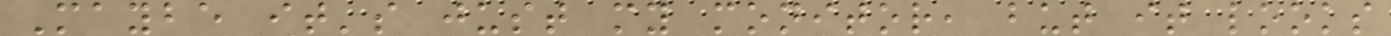Maybe it's just my monitor, but it looks
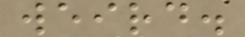weird.
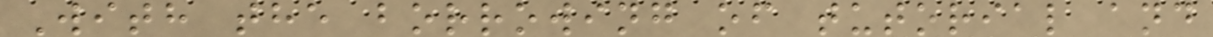With the borrowing of tutorial and
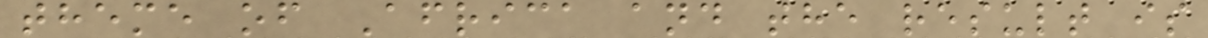theme of Africa and the result is
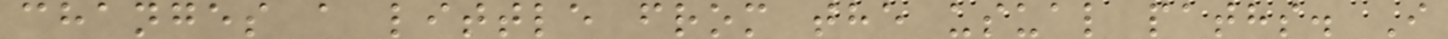changes a little from the usual paths. I
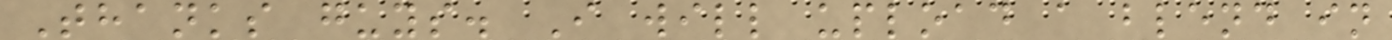Thanks guys. I will upload a blend in
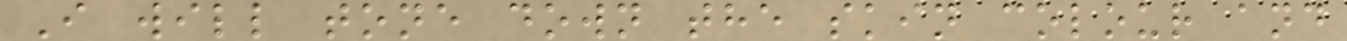I will tone down the skin colour and
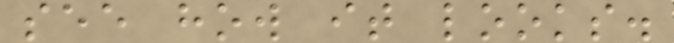see how it looks.
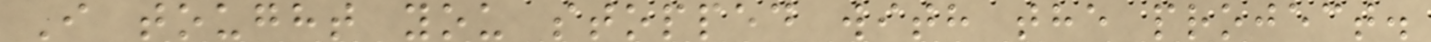I tought you stopped with the project.
